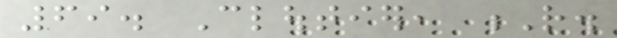69. Cloutier, R.
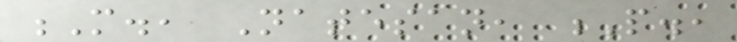M., Natesan, P.,
